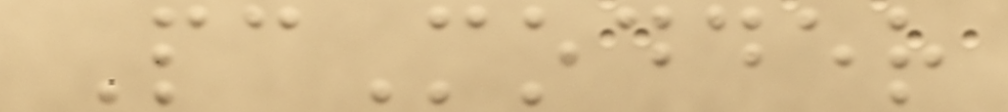PcModder
